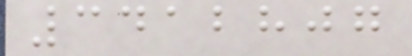3412807
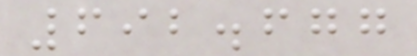692.677
